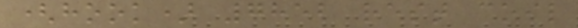(hook) 7852 rest coil
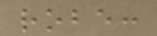robe:
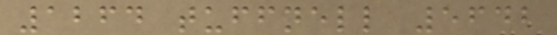1264 tuffnell 5642
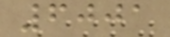6001
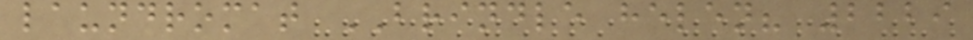laundromat BRINDLE helen? 2229
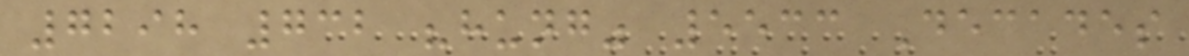7298 732 "hung" 5533 Decades
